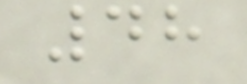48
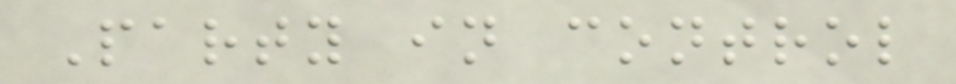Party in control
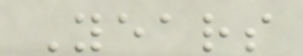Years
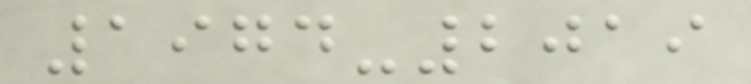1974-2019
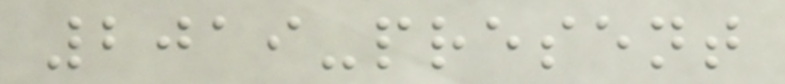2019-present
